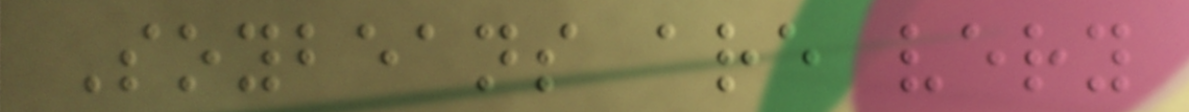Soybeans are very
